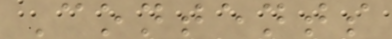Contents
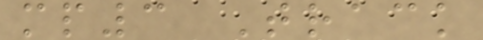mp3 Track
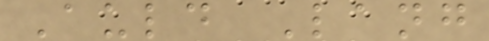Auld Lang
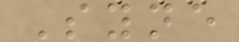Syne
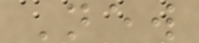New
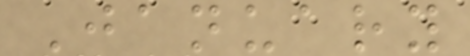January
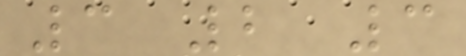3 2 3
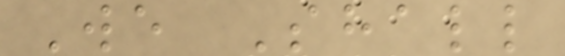We Shall
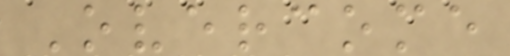Overcome
